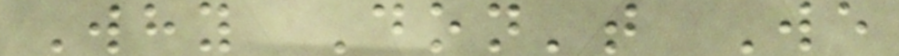Why Don't We
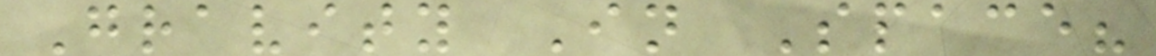Gravity In Space?
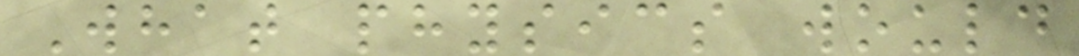What physics would
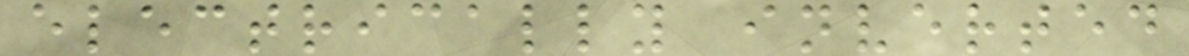electrically inverted
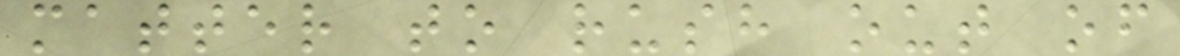matter to rush out of
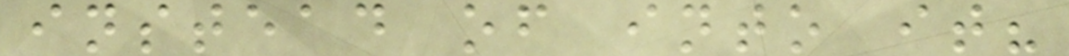instead of into it?
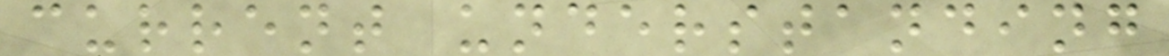current understanding
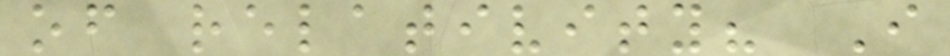of relativity? I
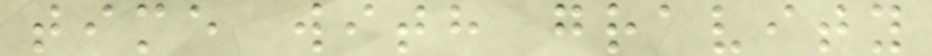time with gravity
